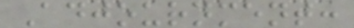Adjournment:
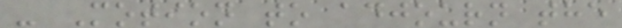- Motion to adjourn the
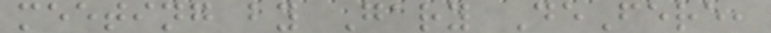meeting by Gary DeFere,
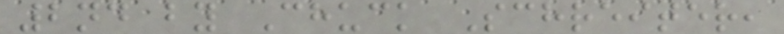2nd by Chuck Schreiter,
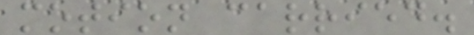motion carried.
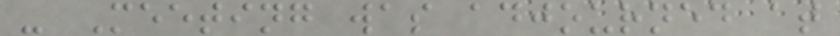- Meeting was adjourned at
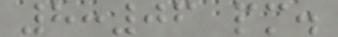8:06 pm.
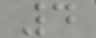4
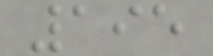195
